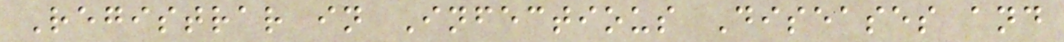Registrar in Infectious Diseases and
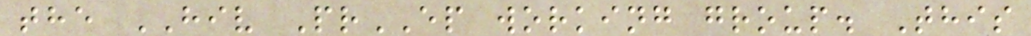the HIV PrEP working group. This
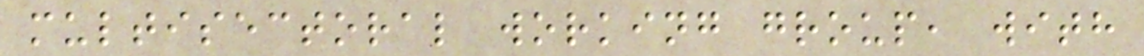multisectoral working group, with
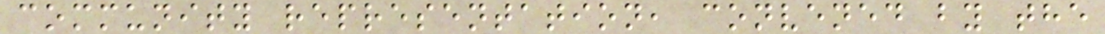community representation, convened by the
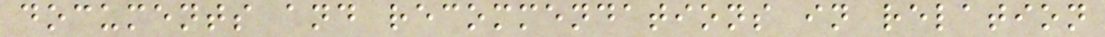documents and recommendations in relation
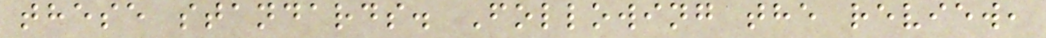these standards. Following the review,
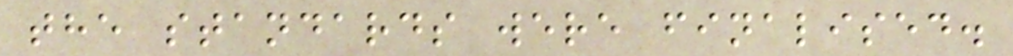the standards were finalised.
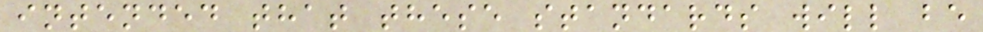intended that these standards will be
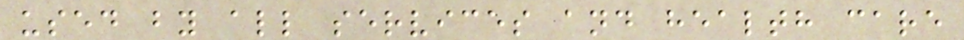used by all services and health care
